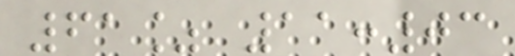61% 11:03
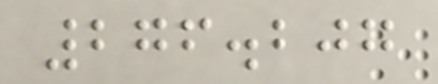276.207
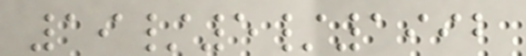19/5/1992
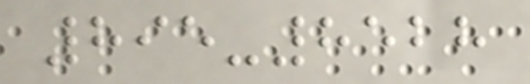895-8528
